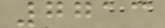7713
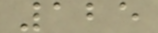125
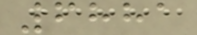6881
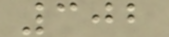302
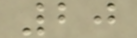20
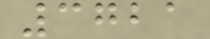3721
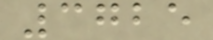3725
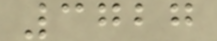3727
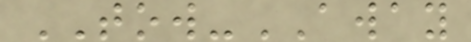TOW-AWAY
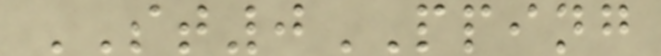ST0PPING
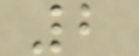2
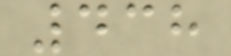438
